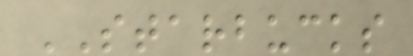STARBUCKS
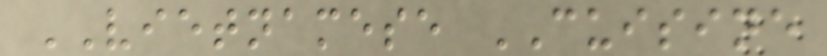VIETNAMESE CUISINE
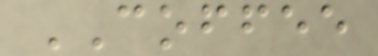COFFEE
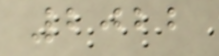2022
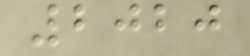2020
